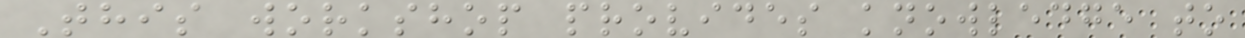This workshop provides knowledge to
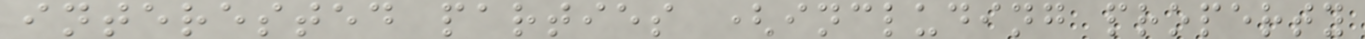interested parties (including property
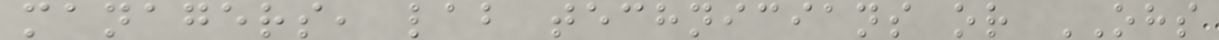managers, lab technicians or OHS
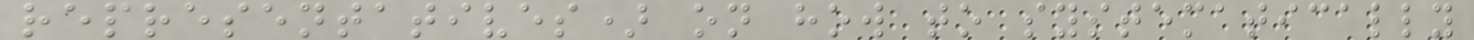representatives) on how to systematically
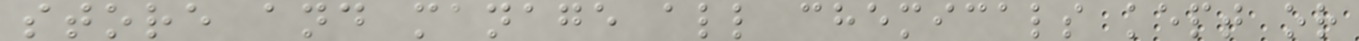store and manage all chemicals kept or
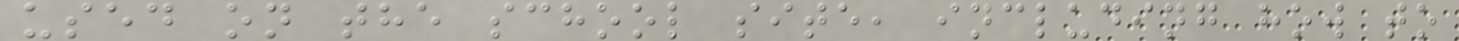used on the school site, including how to
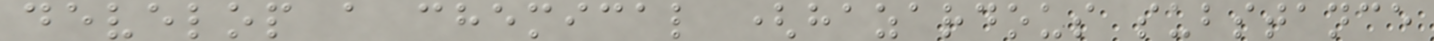develop a chemical (hazardous substance
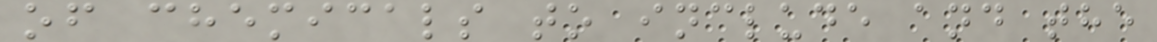of chemicals to include and the
